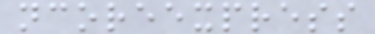ncoreexpress
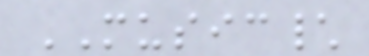MUSIC\
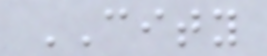CITY
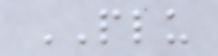PLU
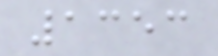1353
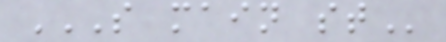S MAIN ST
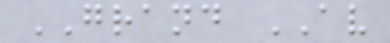GRAND AV
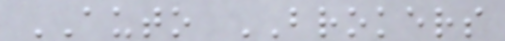AUTO BROKERS
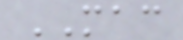MAC
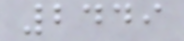2449
